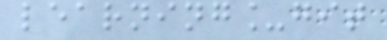learning_git
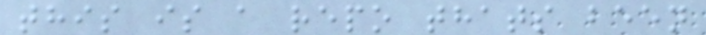this is a repo thats been
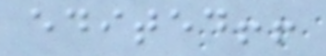edited!!
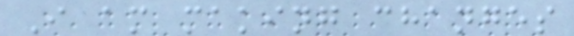I am making changes
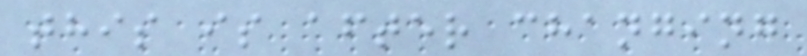this is after changing
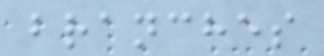branches
